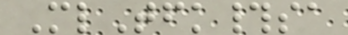MlTfk#sa
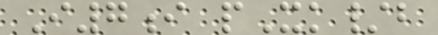I7i pXk/b
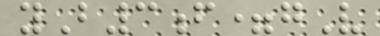yB3f=gV
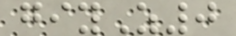giyZ0
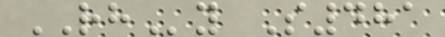RHy S481
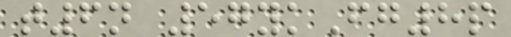t6n 57ykFg8p
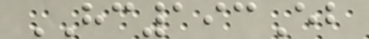HC193Eb
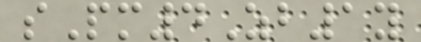sPm4Zb1y
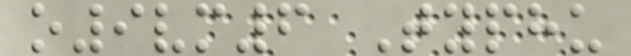o9vm6 Typhu
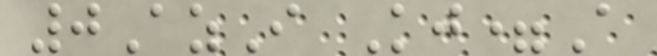0AzI Kj=A
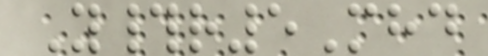Y#r5Mhd
